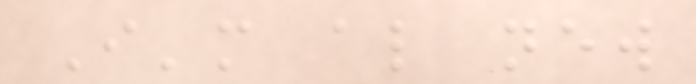I'm also new
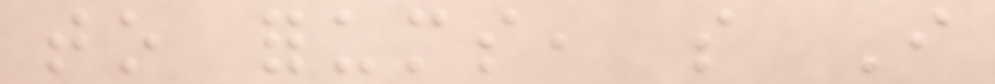to forums, so I
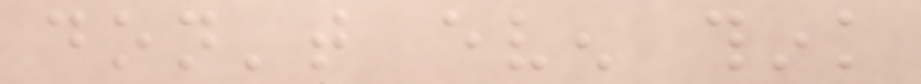don't even think
